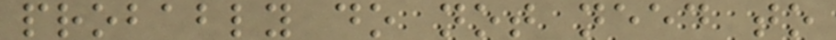probably do not need to
